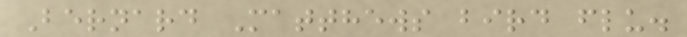Bernard Matthews bird flu.
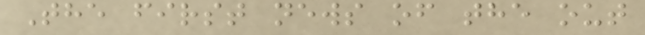The first news of the out
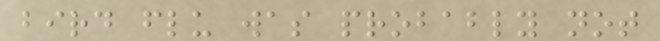bird flu was probably not
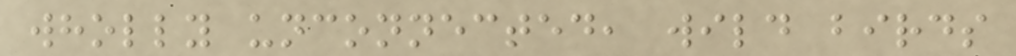wholly unconnected, wild birds
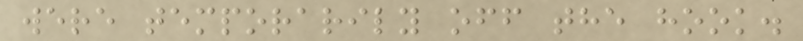were temporarily off the hook.
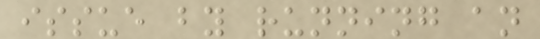issue by running an
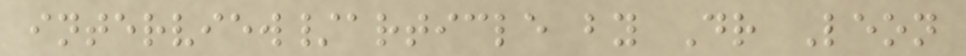interview/article by Dr Leon
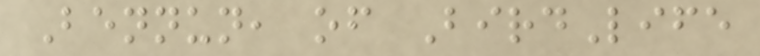Bennun, of BirdLife
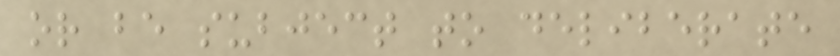or be subject to deliberate
